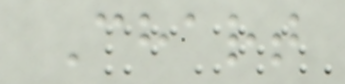Chart
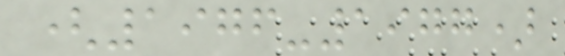(1976-1977)
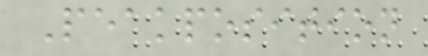Peakposition
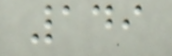149
